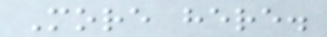More here.
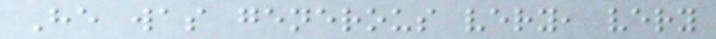He was generous very, very
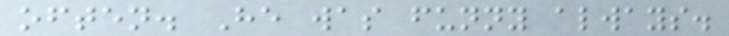often. He was funny always.
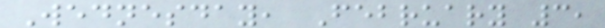Wednesday, February 3,
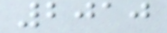2010
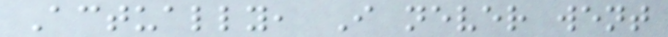Actually, I never went
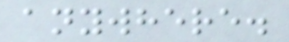anywhere.
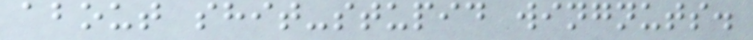about shit-stupid wingnuts.
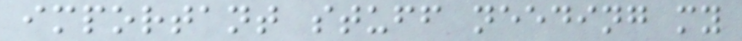important stuff needing my
